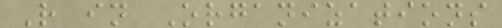R in Organizations
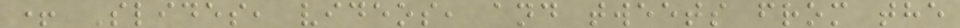+ Slides, videos, and tweets from the
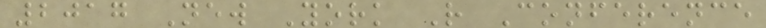2017 New York R Conference
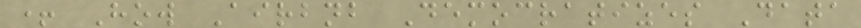+ How Airbnb Democratizes Data
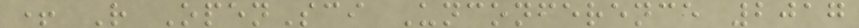+ R OpenSci Unconference 2017
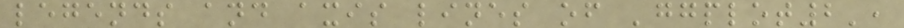legends and axis lines of 'ggplot2',
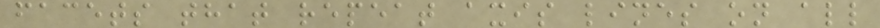facets that repeat axis lines on all
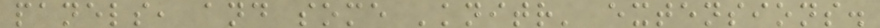panels, and some 'knitr' extensions.
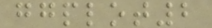ggplot2
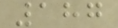187
